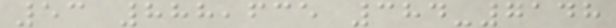53 888,635 384-7148
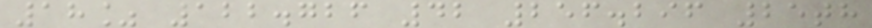18% 122.726 42 256.296 25th
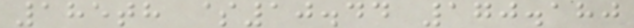185th $10.44 170.180
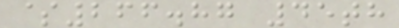$266.87 45th
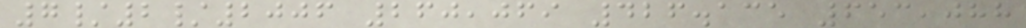7/2/2006 260,069 426.135 653,088
